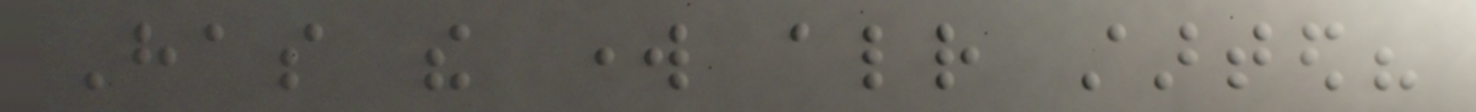Has the work already started?
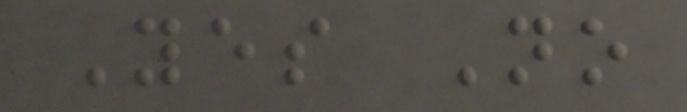Yes No
